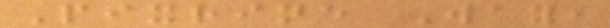Pixrine Way,
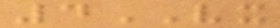4VX
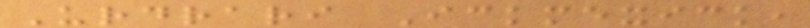Urdrari Ickmexick,
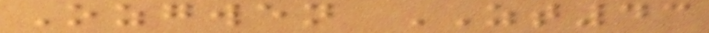Ozgwen ZT43
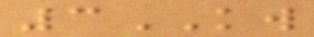3KW
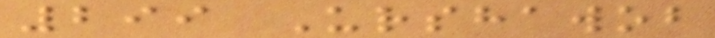299 Urshawob
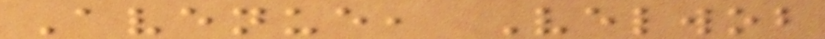Avenue, Velwob
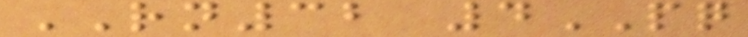RN32 4PQ
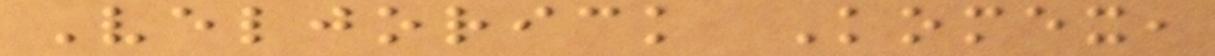Veljorick Komex,
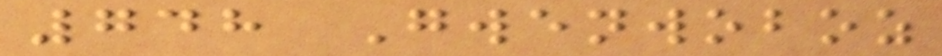748 Gwenwoboz
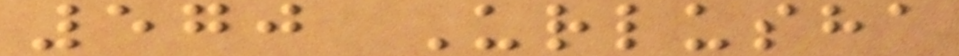570 Urlusha
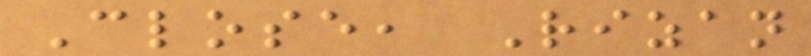Close, Rizan
